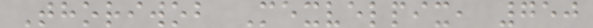Thoriwob Mexvelpix, 750
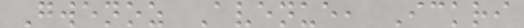Gwenoz Avenue, Ickri
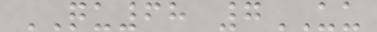QU68 7UU
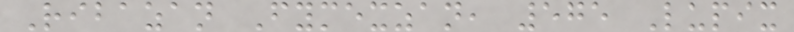Ribazan Fymexzan, 575 Lupix
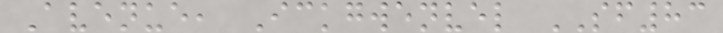Avenue, Ickgwenvel SF83
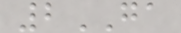2GA
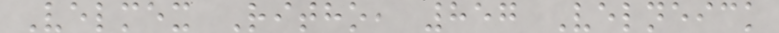Velmex Ritho, 857 Velneick
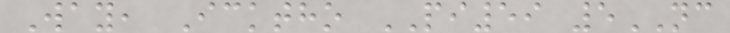Way, Icktho PI59 5NC
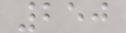250
